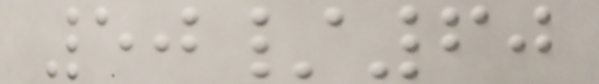50/60
